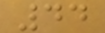44
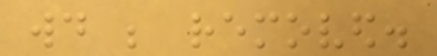would be removed.
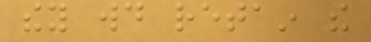they would retain the
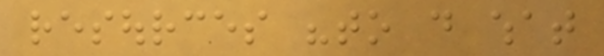resources "to do what
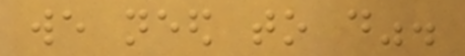we need to do".
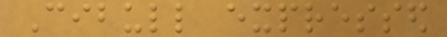Cibull expressed
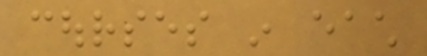courses in each
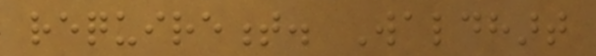requirement. Waldhart
